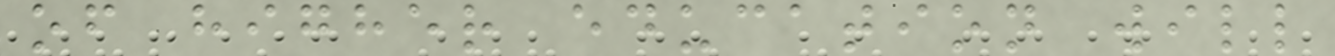of higher education will
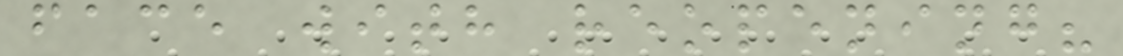face with reopening?
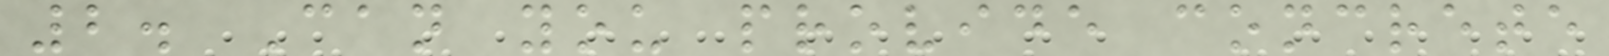2. Can you provide concrete
